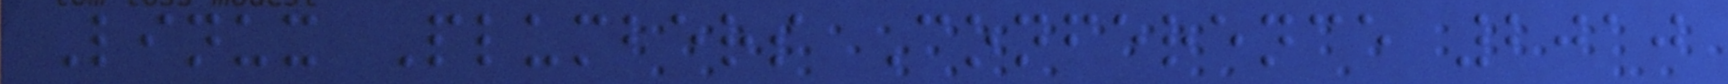Linux Plumbers Conference 2010
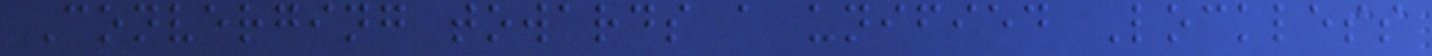Converging towards a unified Lockless
